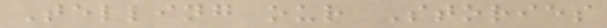Telling our Stories
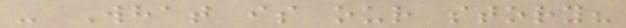- What is our story?
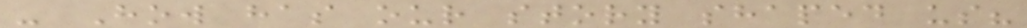- How has our story shaped us?
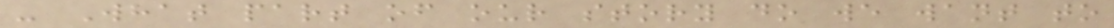- What part of our story do we want to
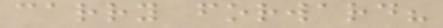carry forward?
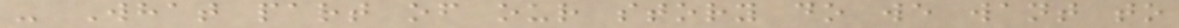- What part of our story do we want to
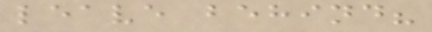leave behind?
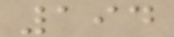194
